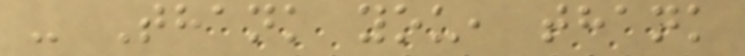- Thank you, thank
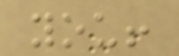you!
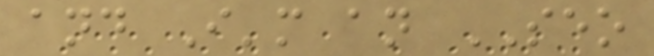and I'm an SEO
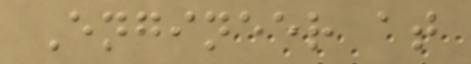Engineer at
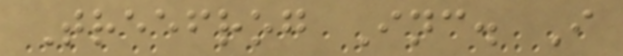Treefrog Inc. I
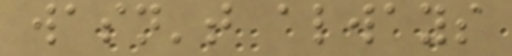wasn't always
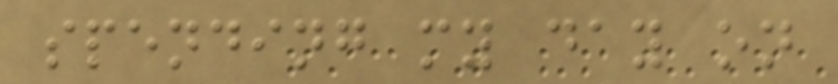spending my day on
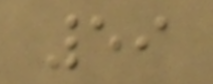59
